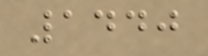1440
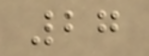27
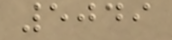5049
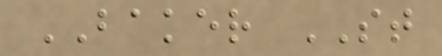BAKER ST
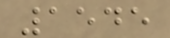1545
